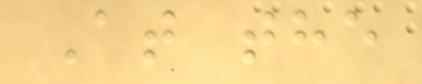At the
